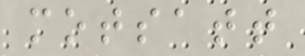motsatt
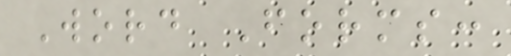Word Forms:
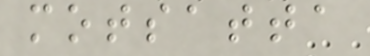motsatta
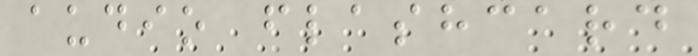audio flashcard
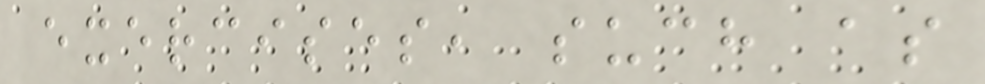exercises, such as
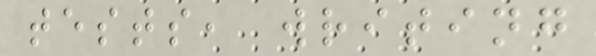tests, writing
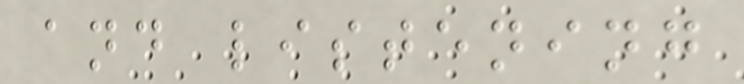and listening
